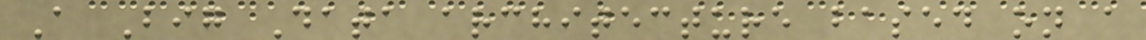A Big Data architecture based on a
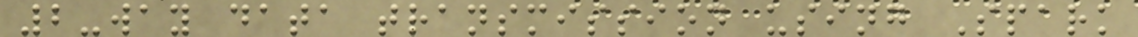2-way data transmission using Spark
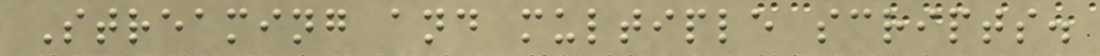Streaming and multiple scripts.
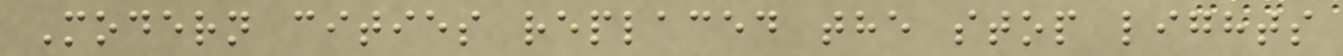Modern cities replaced the stop lights
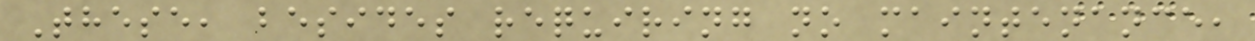These, besides requiring no maintenance,
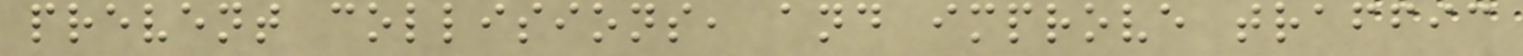prevent collisions, and improve traffic
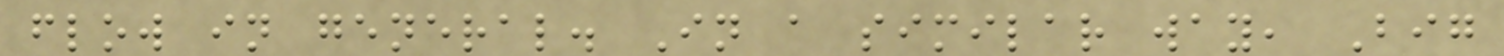flow in general. In a similar way, Big
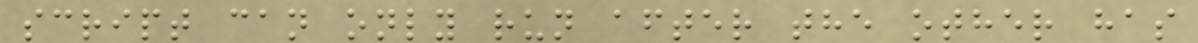script can only run after the other has
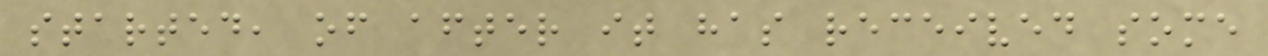started, of after it has received some
